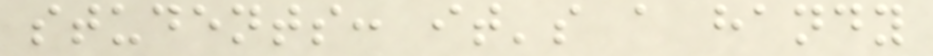students: it's a handy
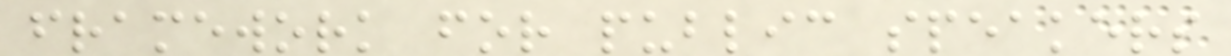framework for public speakers
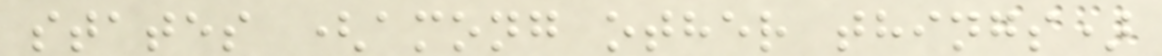states (among other things)
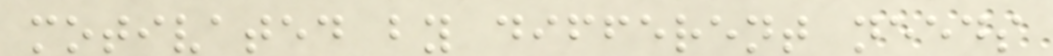motivated by different needs
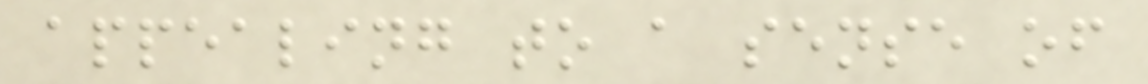appealing to a sense of
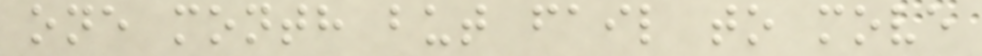one month but fail to move
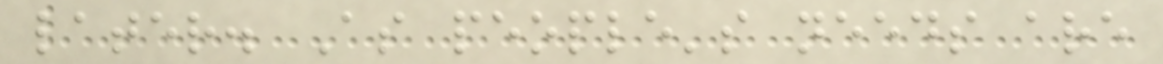later. As people's needs are
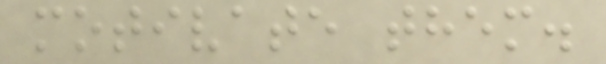motivate them.
